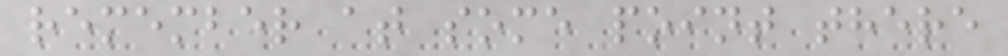remember at some point there
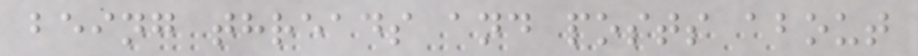being threads and posts about
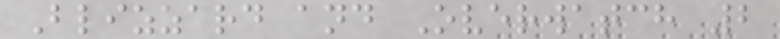Blizzard and Overwatch 2
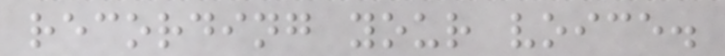recording your voice.
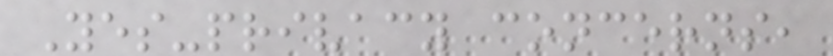Yes-privacy concerns,
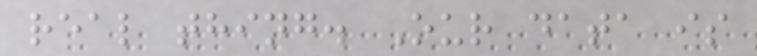real thing. Our data is
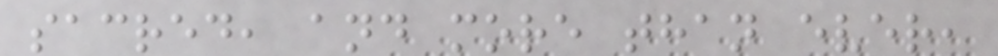sacred, and more than ever,
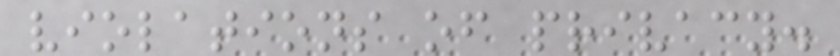violations of privacy.
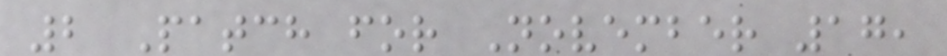2 Patch for November 17,
